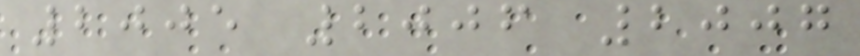2005 2006 2007
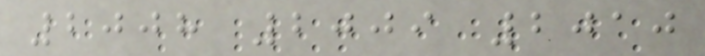2008 2009 2010
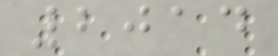2014
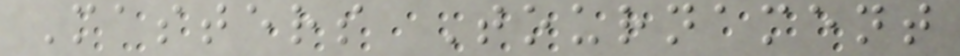Masters Tournament
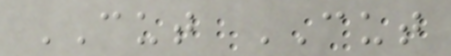CUT CUT
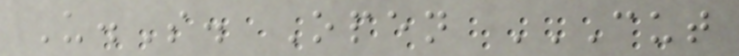U.S. Open CUT
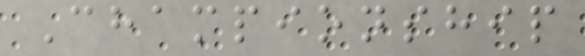Championship
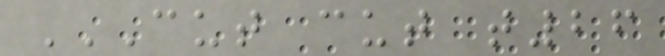CUT CUT T26
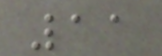11
